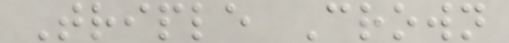Triple Crown
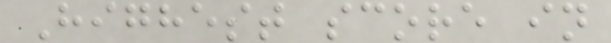Highest score in
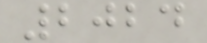2024
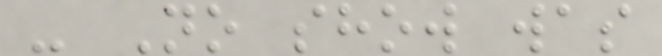- No show was
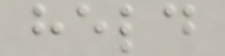held
